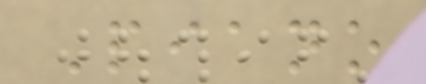Piano
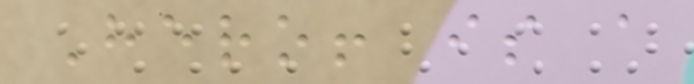Hero! is a
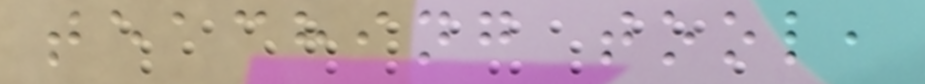teaching tool,
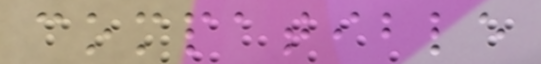compatible
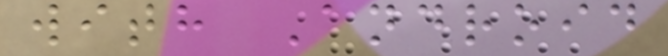with Android
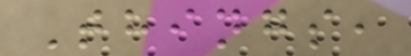Things,
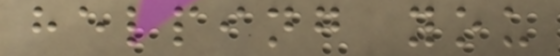helping you
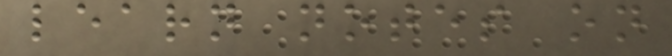learn notes on
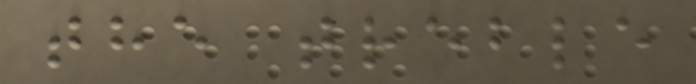the treble
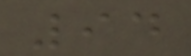94
